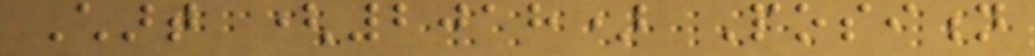Chart (2018) Position
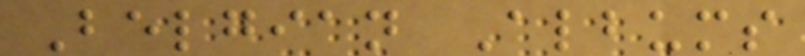Belgian Albums
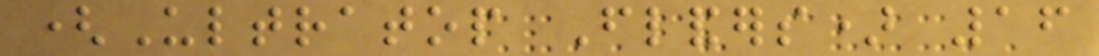(Ultratop Flanders) 16
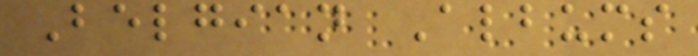Belgian Albums
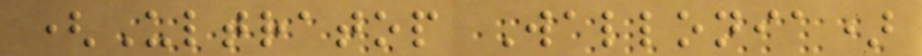(Ultratop Wallonia)
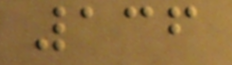136
